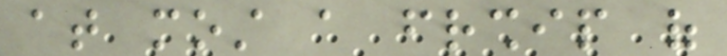at most a friendship of
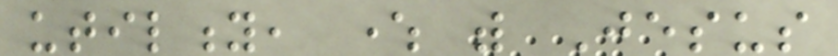utility, where with Jesus
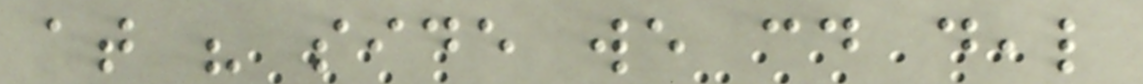at his side we could deal
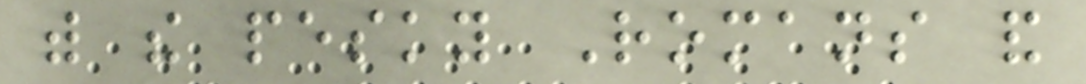with the pesky Romans and
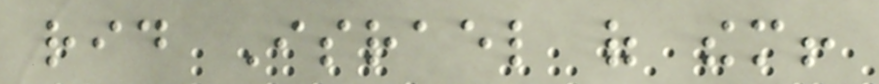rid Israel of them!
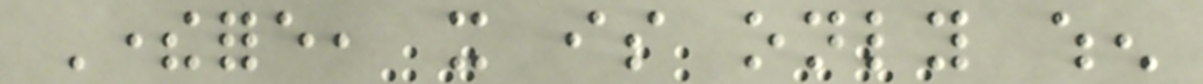Therefore, it is only when
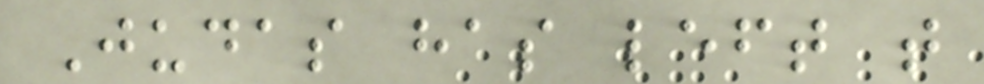Judas has left that
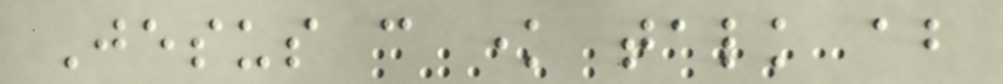Jesus can know talk about
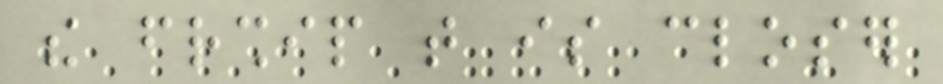the friendship that is closer
